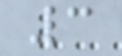3
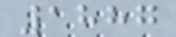1887
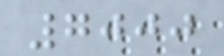7000
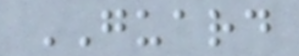GUARD
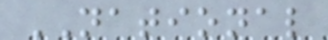NATIONAL
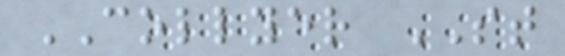COLLYER ST
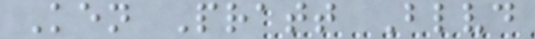Ken Pratt Blvd
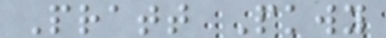Pratt Pkwy
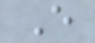E
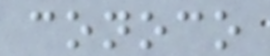conoco
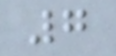7
